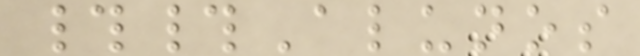##Alunos
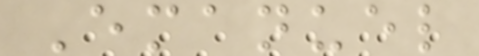Emanuel
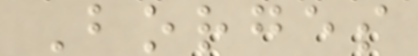Borges
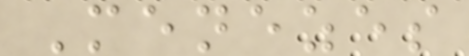Menezes
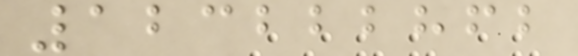123222862
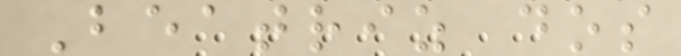Beatriz dos
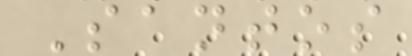Santos
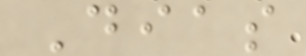Dias
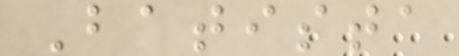Batista
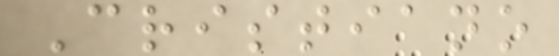Cristiano
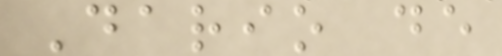Dario de
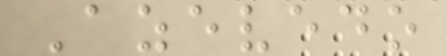Azevedo
